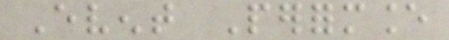Event Performance
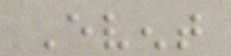Event
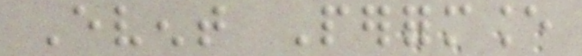Event Performance
